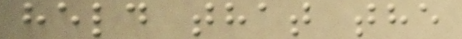held that the
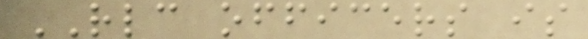RLC officers is
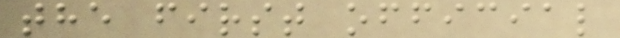the first official
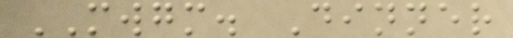MWGM. Dinner
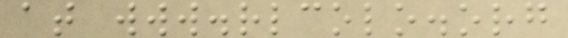at www.rlcolo.org
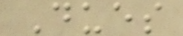Dues
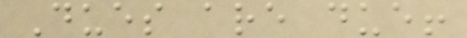Dues are due!
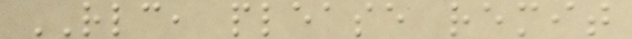RLC, please remit
